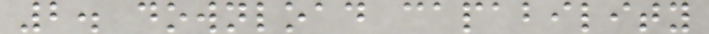2. download capability
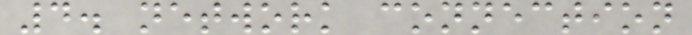4. network connection
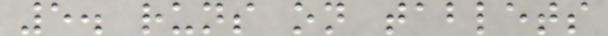5. runs on tablets
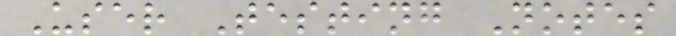User Testing Notes
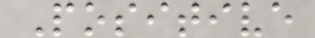Positive
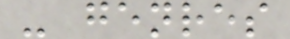- genres
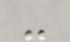-
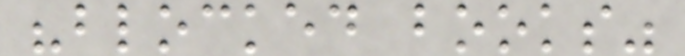"blocked books"
